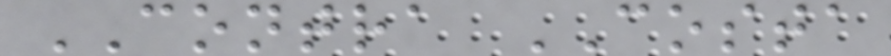CONTRA COSTA
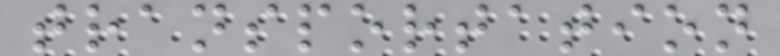transportation
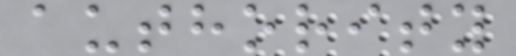authority
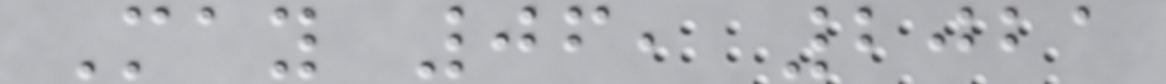May 06, 2021
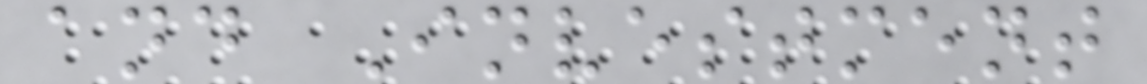and Investment
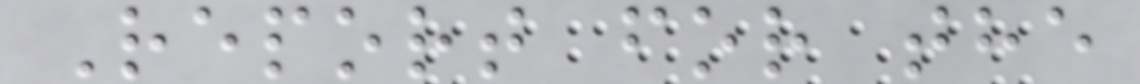Report for the
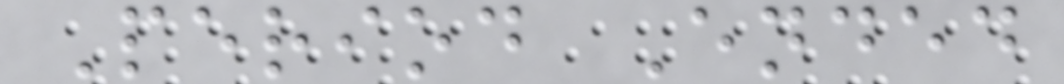Period Ended
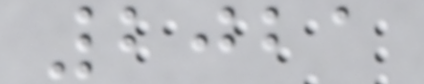2021
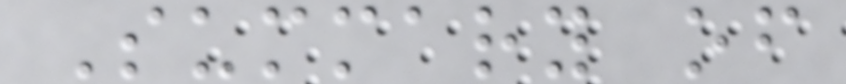Summary of
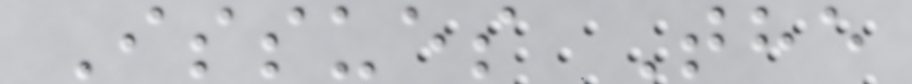Issues The
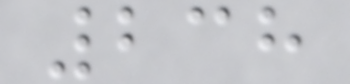238
